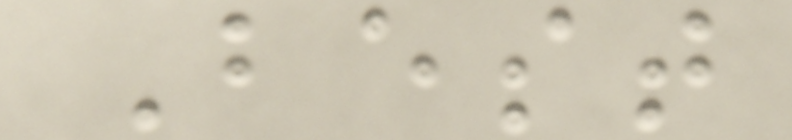Best
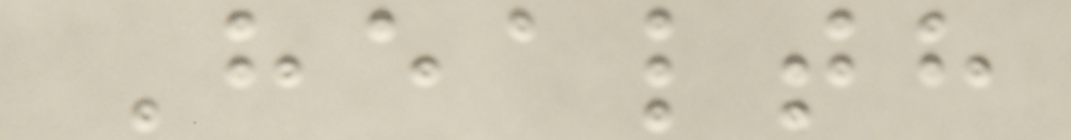Health
